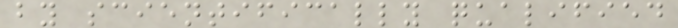by scientifically qualified
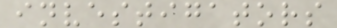investigators
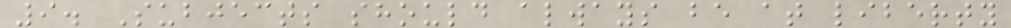9. Subjects should always be at liberty
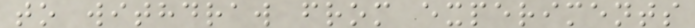to withdraw from experiments
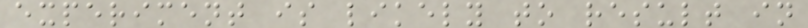experiment is likely to result in
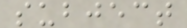subject
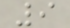9
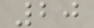20
